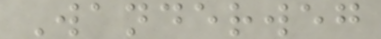Wanderweg
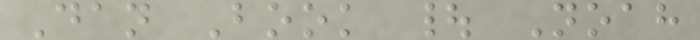Dan Book | Noah
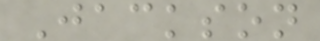Jackson
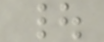|
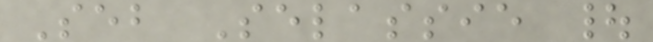Seb Selassie |
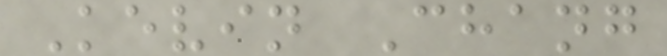Kevin Chang
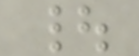|
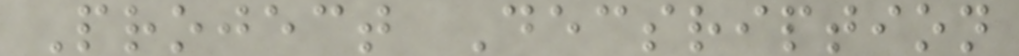Project Decsription
